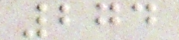274
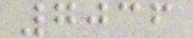7036
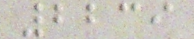2239
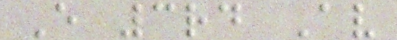E 3rd Av
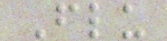Flu
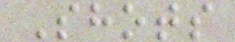Shots
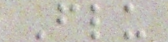Flu
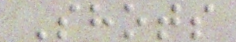Shots
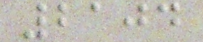2104
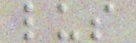lus
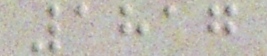1817
